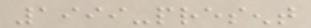1999-present
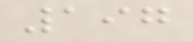197
